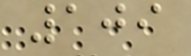109
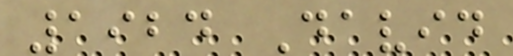1924 David
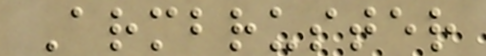Armbruster
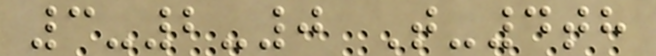3-2-0 T-4th
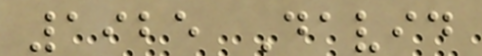1925 David
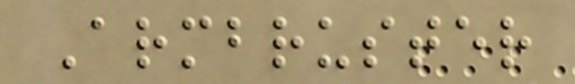Armbruster
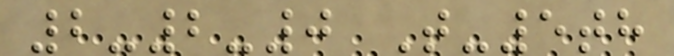2-2-0 T-5th
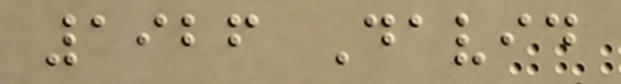1926 David
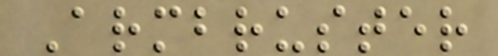Armbruster
